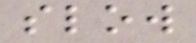slow
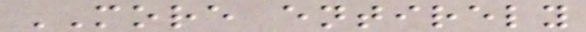MORE entirely
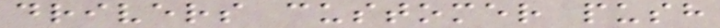drivers customer push
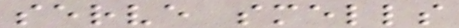serve smells
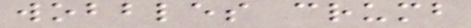wobbles crumb
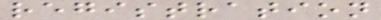registration
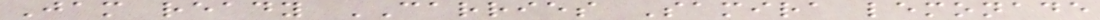Jam ready CARRIES Samira lemonade
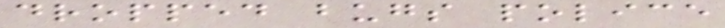dropped bugs police
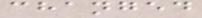changed
